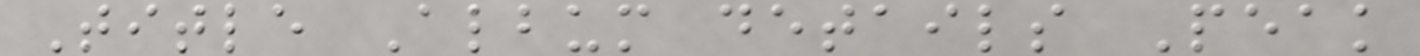Title Album details Peak
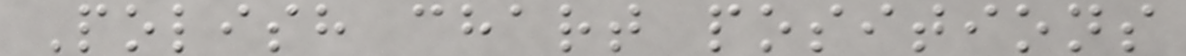Polish chart positions
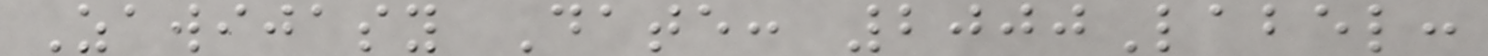Zawijasy Date: 2000Label:
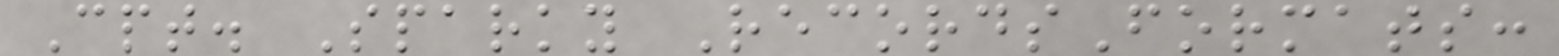Cpt. Sparky RecordsFormats:
